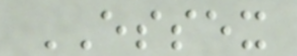ESSEX
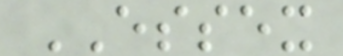ESSEX
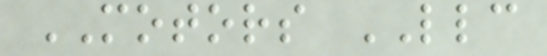MOTORS LLC
